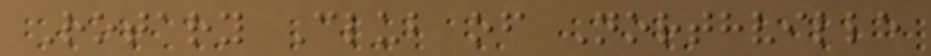Rotary Club of Northville
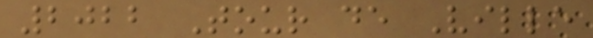2022 Tour de Ville
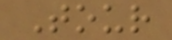Tour
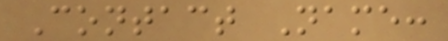Contact Name:
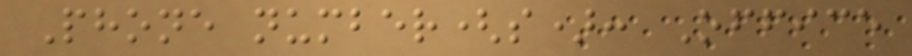Phone number(s): Office
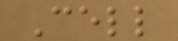Cell
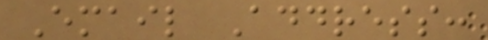Email Address:
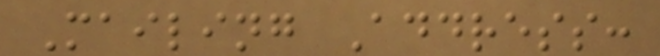Mailing Address:
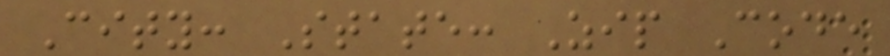City: State: Zip Code
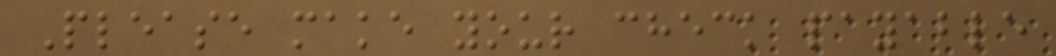Please make your check payable
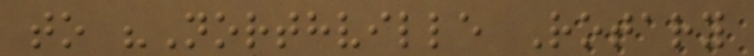to "Northville Rotary
